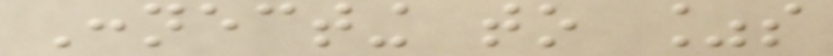Connecting to %s
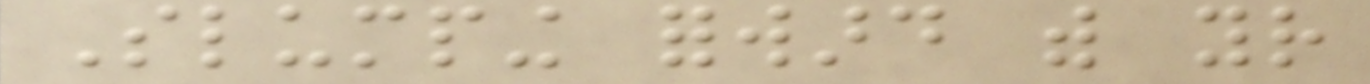Slumping forward with your
